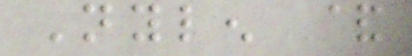Nylen &
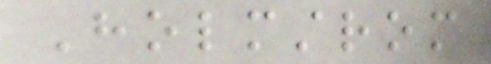Holmstrom
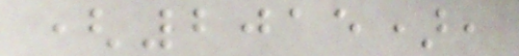(2015),
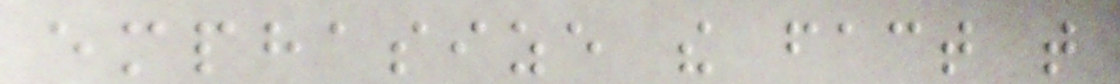emphasize the fact that
